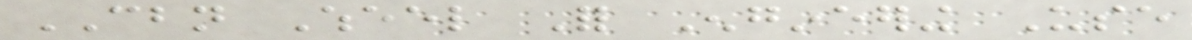CBN Wheel For Engineering Use
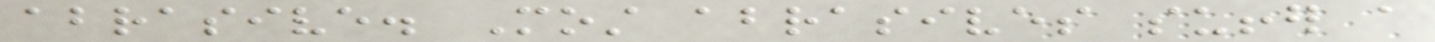abrasive. Most abrasives suffer a
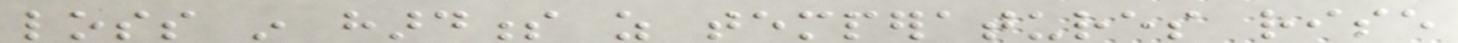loss in hardness as temperatures rise
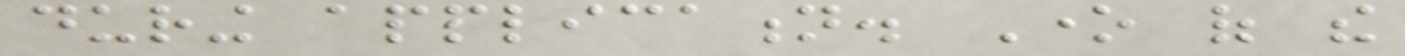during application. One of the
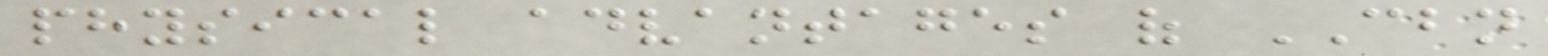physical advantages of CBN
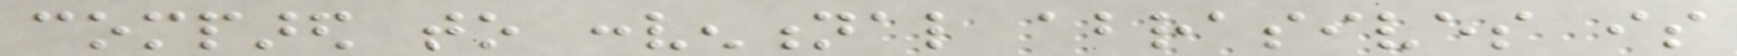compared to conventional abrasives is
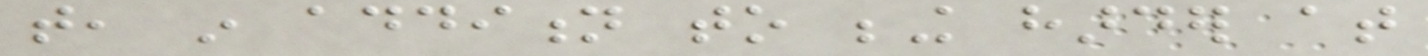that, in addition to being harder at
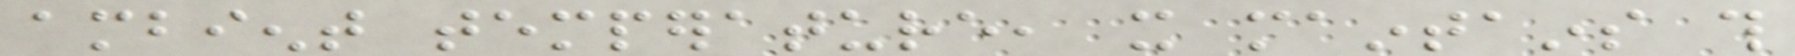ambient temperature, it maintains this
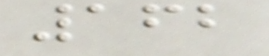162
